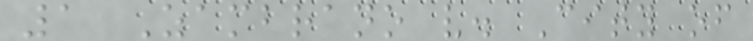1 Zambrano v. City of
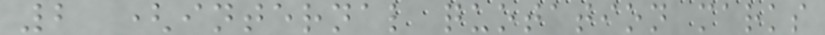2 (internal quotation marks
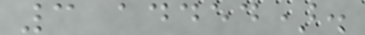3 added).
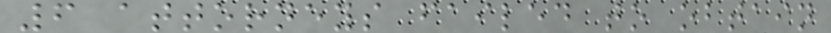6 attorneys failed to obtain
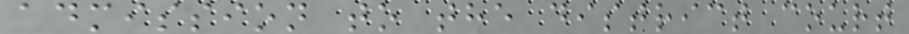admission to the district court
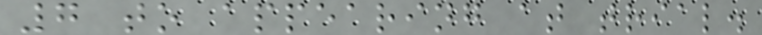7 to appearing at trial.
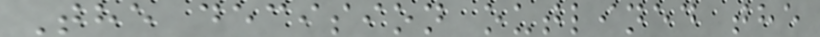The decision outlined the
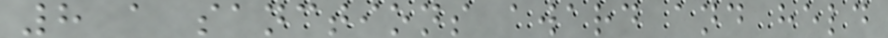8 a sanctions award and held
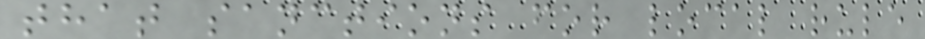that sanctions for local rule
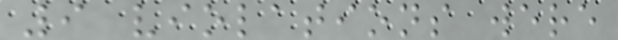9 violations were
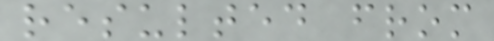resulted from
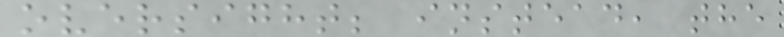oversight; instead, the
